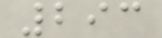293
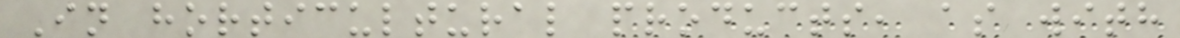In horticultural products, as with
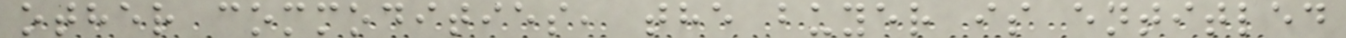other commodities, the buyer is entitled
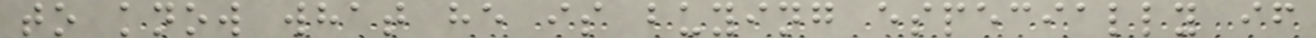to know what he is buying especially if
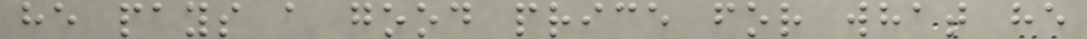he pays a good price for what he
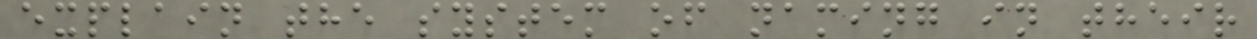explain the system of naming in their
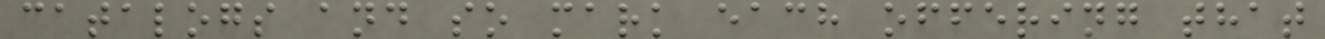catalogs and so mark each offering that
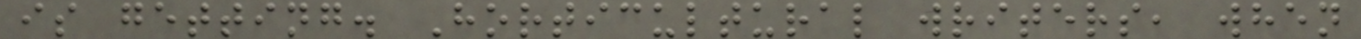is getting. Horticultural writers, when
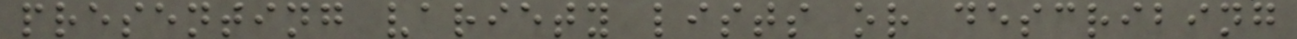presenting variety lists or describing
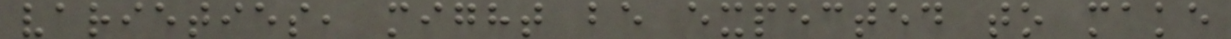varieties, might be expected to make
